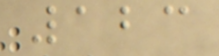123
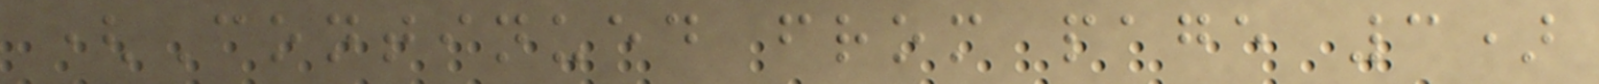(Continued from page 3)
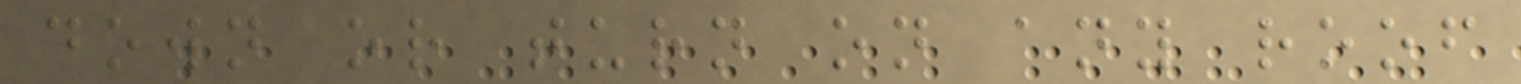down or turn on any roof
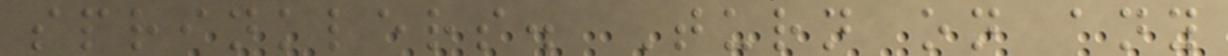sprinklers. Turn on any
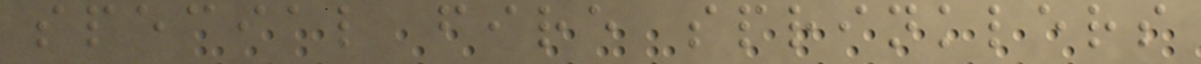special fire sprinklers
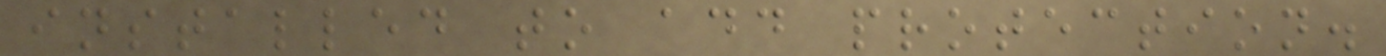installed to add protection.
